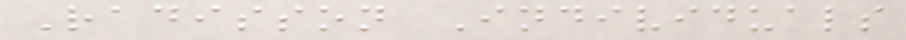Radisson Individuals
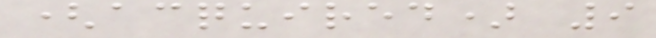(acquired) 9
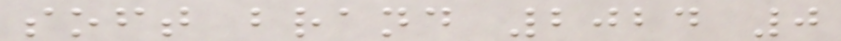soft brand 2024 0
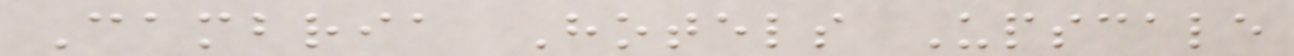Cambria Hotels Upscale
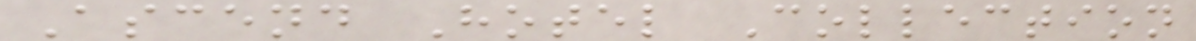Ascend Hotel Collection
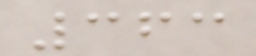363
